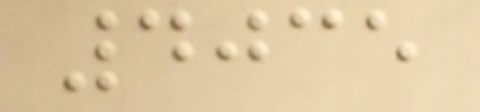4035
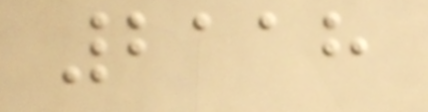2118
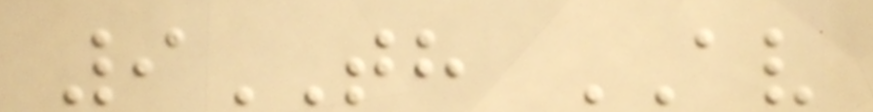9TH AV
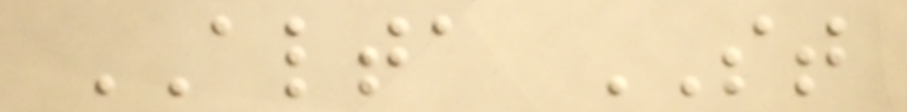ALTA ST
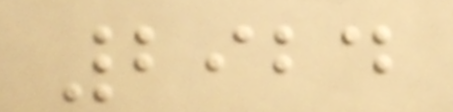2924
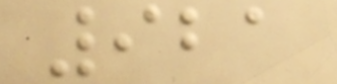921
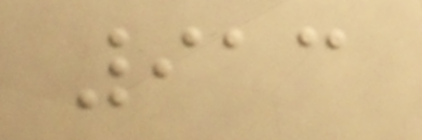913
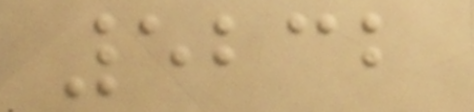5232
